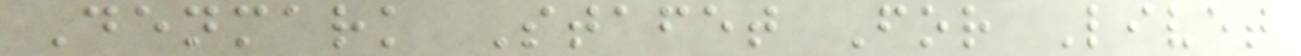Denmark Stafet For Livet
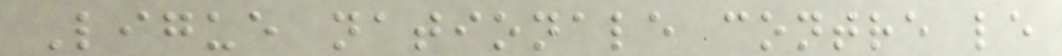Ligue nationale contre le
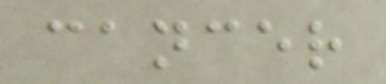cancer
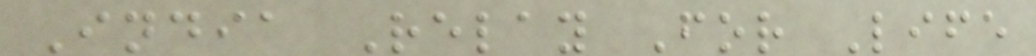India Relay For Life
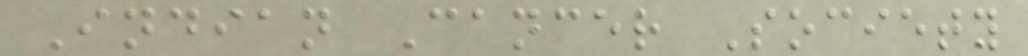Indian Cancer Society
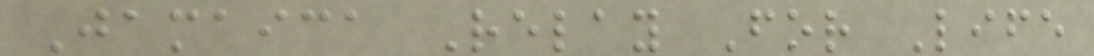Jamaica Relay For Life
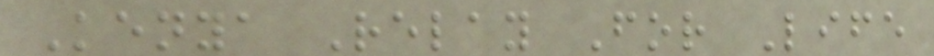Kenya Relay For Life
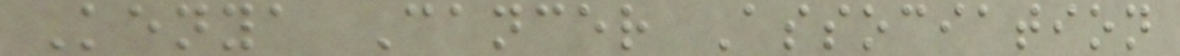Kenya Cancer Association
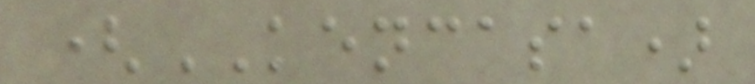(KENCASA)
